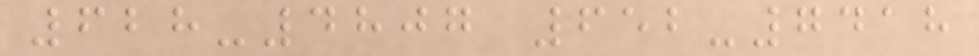628-4807 652-7418
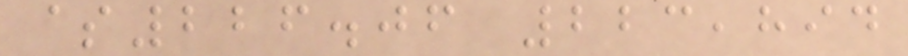$226.06 223,894
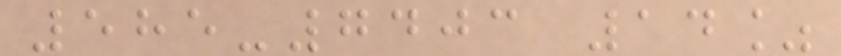585-7403 14%
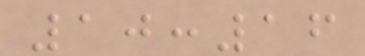10:16
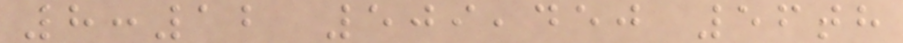8:12 509,450 56th
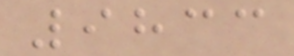9833
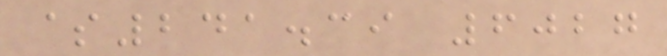$241.39 6027
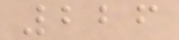226
